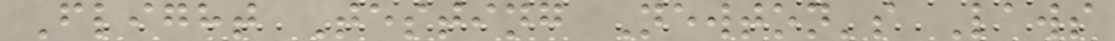Flight Testing Newton's Laws
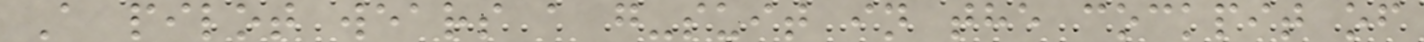A pilot wears a g-suit in the cockpit of
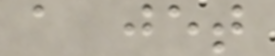a jet
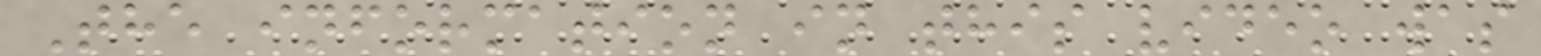The information in this video was
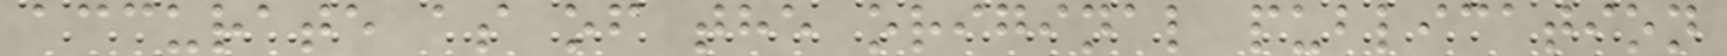accurate as of the original publication
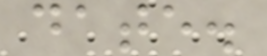date.
